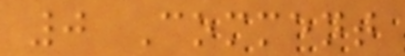0 Comment
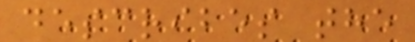describes the
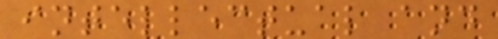intellectual and
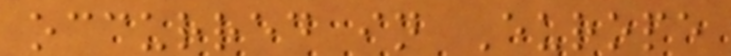occurred in Europe
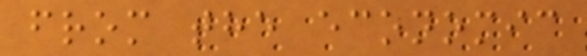from the economic
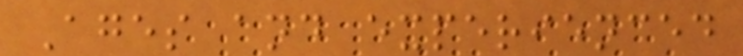Ages and experienced
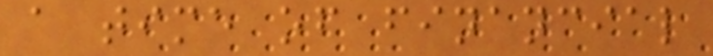a time of financial
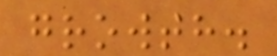growth.
